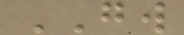GW
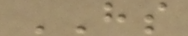HS
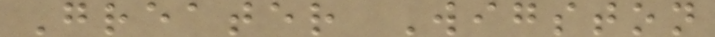Greater Wigston
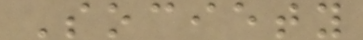Society
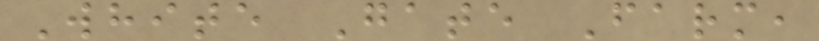White Gate Farm,
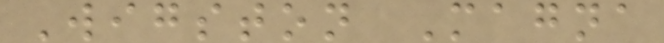Wigston Magna
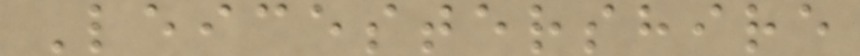Leicestershire
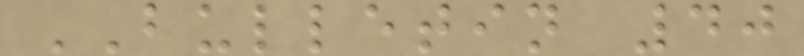BULLETIN 40
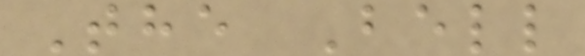The Bell
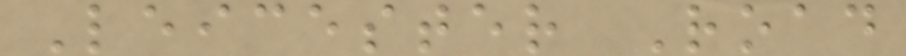Leicester Road
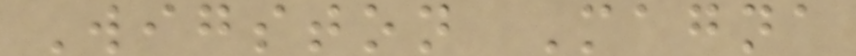Wigston Magna
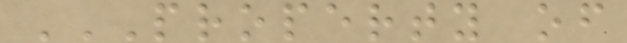PROPERTY OF
